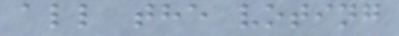all the voting
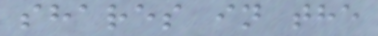shares in the
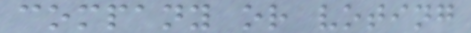company or voting
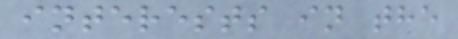interests in the
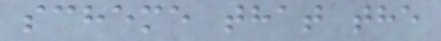scheme that the
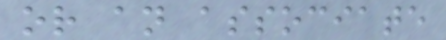or an associate
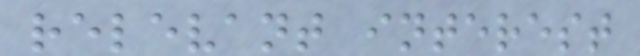relevant interest
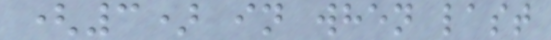(3) in when last
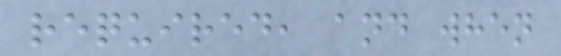required, and when
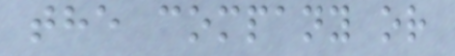the company or
